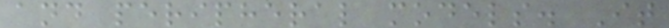and peripheral models. It
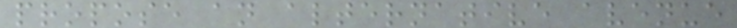propose an alternative avenue
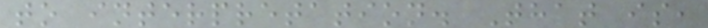to interpretation. That is,
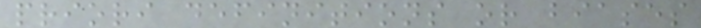priori definitions or biases
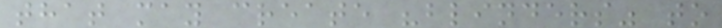that may create "blinders" to
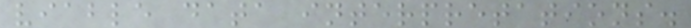viable data interpretations.
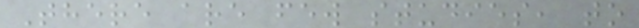There are few studies, to
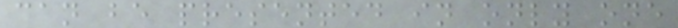can be presented in only one
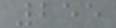255
